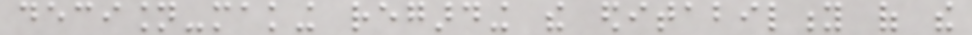decision-making regarding the editability of the
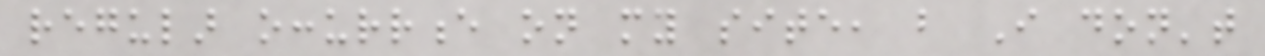regular occurrence on my site, but I don't
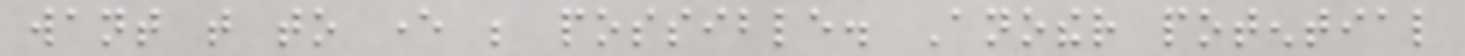want that to ever be possible. Another potential
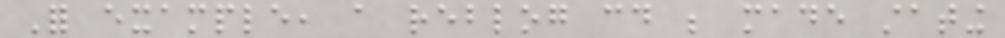For example, a reblog could be made stating
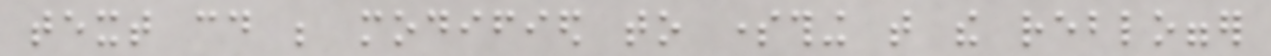text could be modified to something that the reblogger
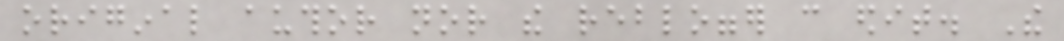original author nor the reblogger can edit. The
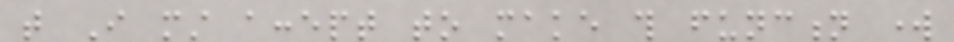that I must accept to make this function work
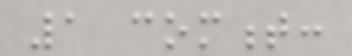1 comment:
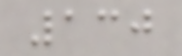130
